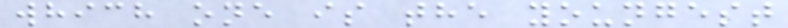which one is the youngest
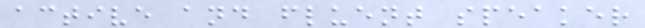active and fluent speaker
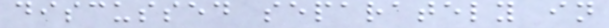discussed separately in
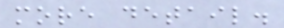more detail.
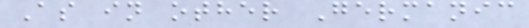As in other Germanic
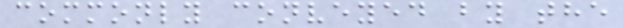commonly conveyed by the
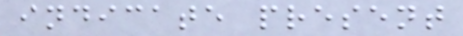indicate present
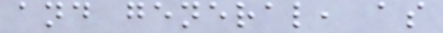and general, as
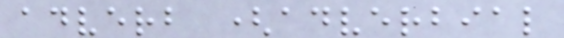adverb (adverbial
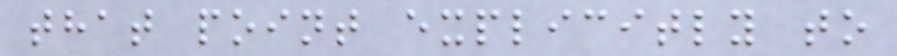that point explicitly to
